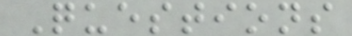Questions
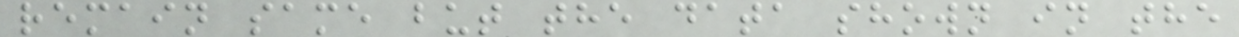remain same but the data shown in the
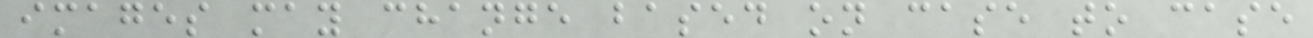images may change based on case to case
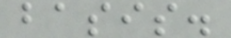basis.
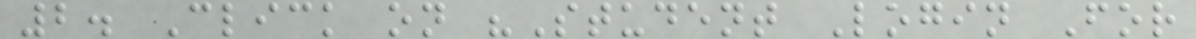2. Click on "Student Login For
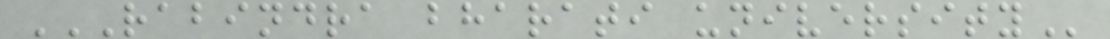RABINDRA BHARATI UNIVERSITY
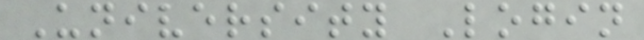University Login
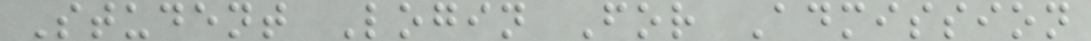Student Login For Admission
